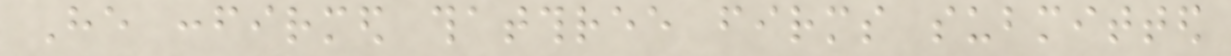He confirmed thatthree firms submitted
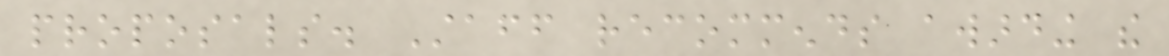proposals. Staff recommends awarding the
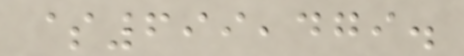$699,479.
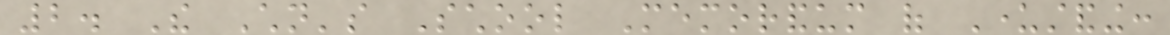2. The Children's School Memorandum of Understanding:
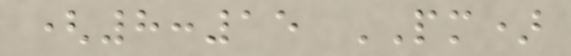(8:15 PM)
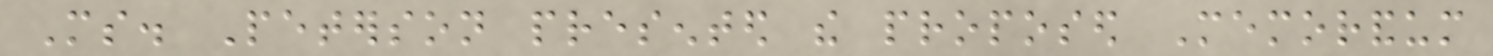Ms. Peterson presented the proposed Memorandum
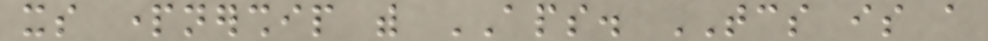its partnership with APS. TCS is a
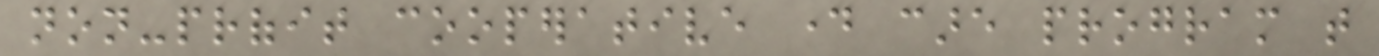non-profit cooperative day care program that
